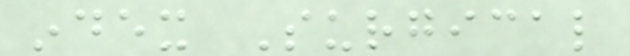index Surgical
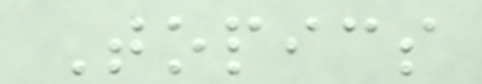Topics
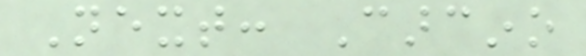Next: Carcino
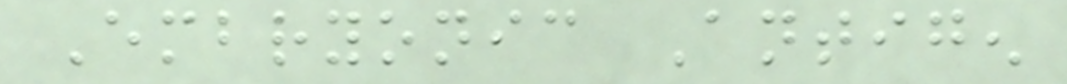Embryonic Antigen
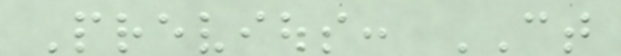Previous: CT
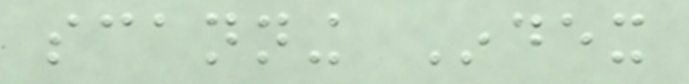scanning Index
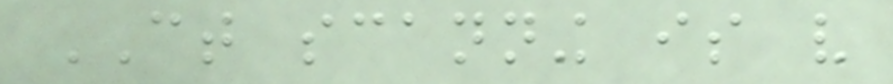CT scanning is very
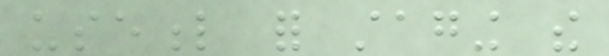useful for staging the
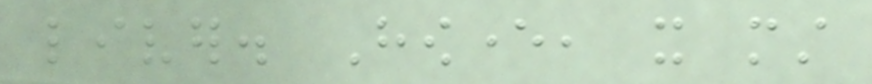liver. However, it must
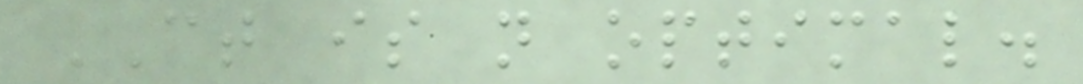CT is not optimal.
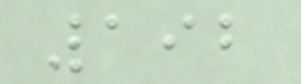192
